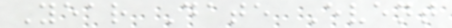Year Date Event
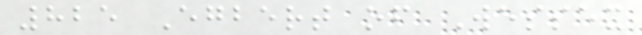825 Egbert of Wessex
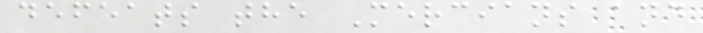defeats the Mercians and
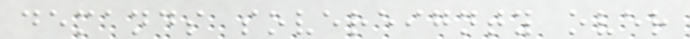demands sovereignty over
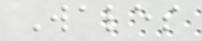Wales
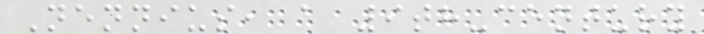Nennius, a 9th-century
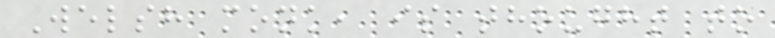Welsh monk, is thought to
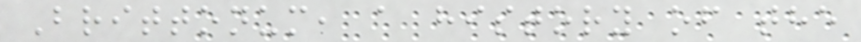Brittonum, a history of the
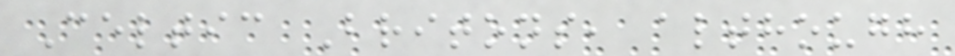Celtic Britons, although
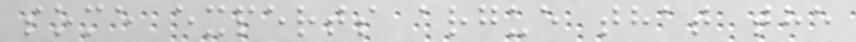some experts argue that the
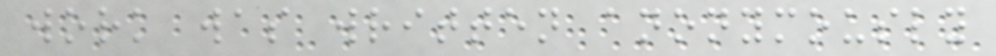work was written anonymously
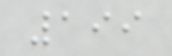199
